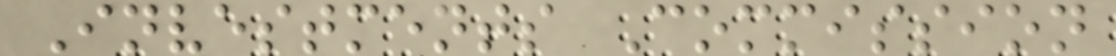Investments Commission
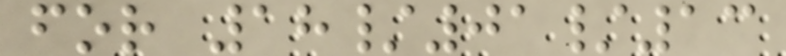for 18/01/13
